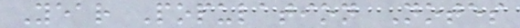Year Population Notes
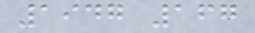1947 167
